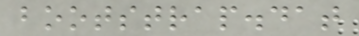bootstrap.dat
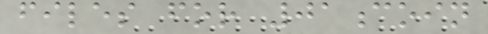files for 01coin
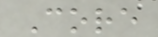Core
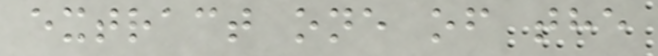extract one of the
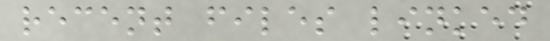recent files linked
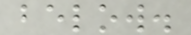below.
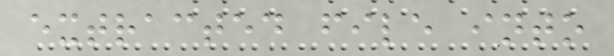extracted file into
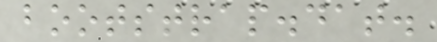bootstrap.dat.
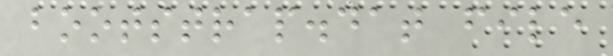bootstrap.dat file
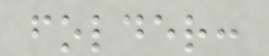folder:
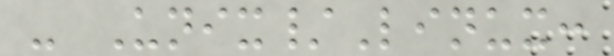- Unix/Linux:
